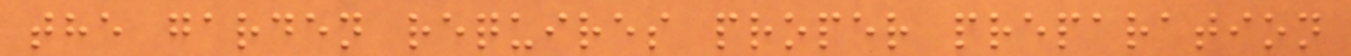the garden requires proper preparation
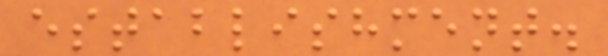establishment.
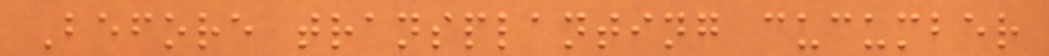Before transplanting cucumber
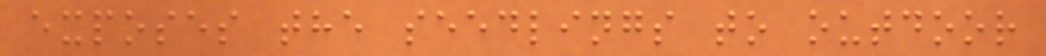exposes the seedlings to outdoor
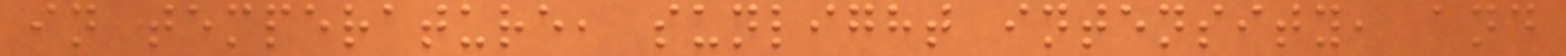in temperature, sunlight intensity, and
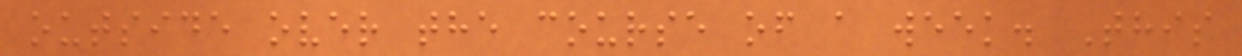outside over the course of a week. This
